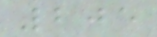205
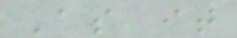As it
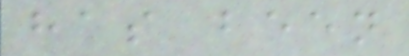has been
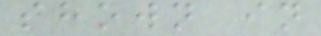shown in
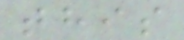this
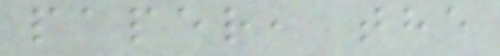paper, the
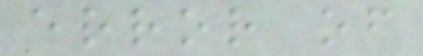error of
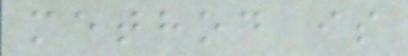method is
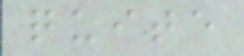quite
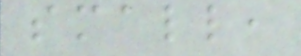small,
